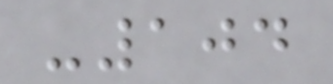-104
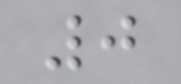0
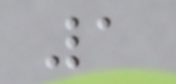1
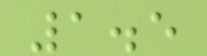1.5
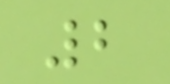2
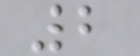2
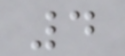4
